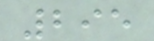295
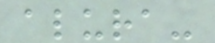alura-
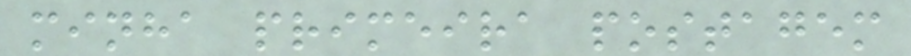minha primeira postagem
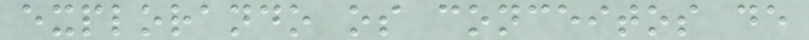explorando os conceitos de
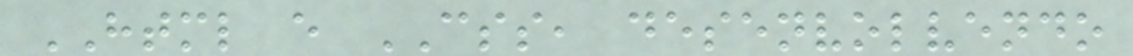HTML e CSS, desenvolvendo
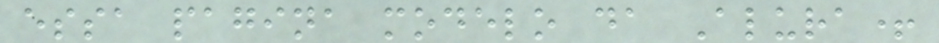essa pagina modelo da Alura+
